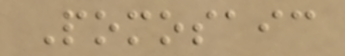Pomosaic
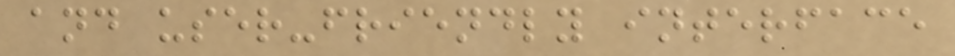and user-friendly interface
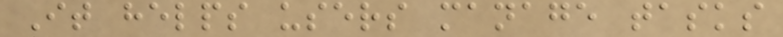It helps users manage tasks
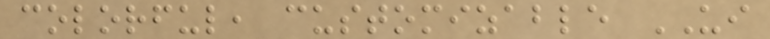colorful, customizable UI
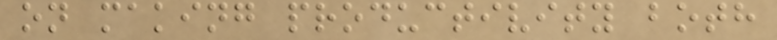on making productivity both
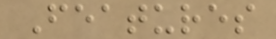Features
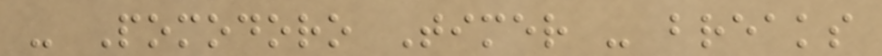- Pomodoro Timer - breaks
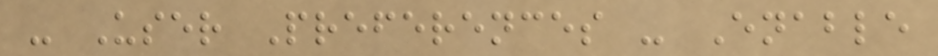- User Preferences - Enable
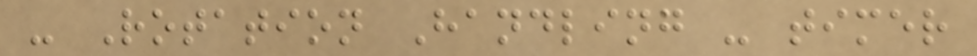- Rotation Handling - timer
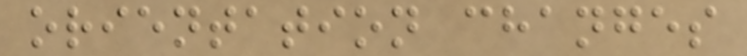orientation changes
